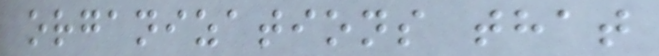organizations that
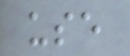use
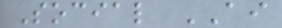Social AI
